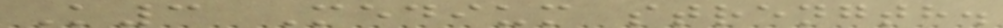K3 Medium strength.
